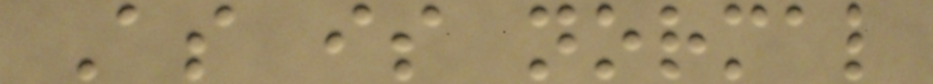As is normal
